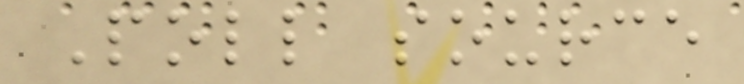Poll source
